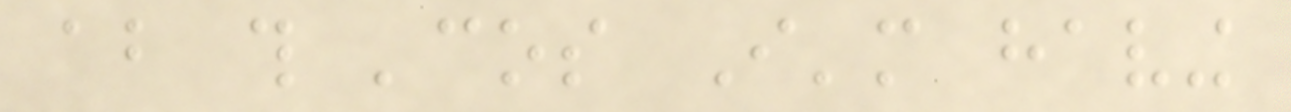about this 'cos I'm having
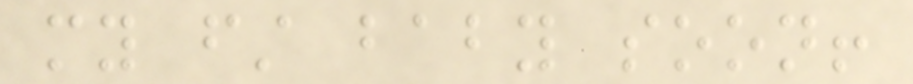my first baby soon!
